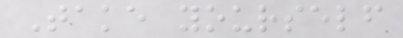Take yourself
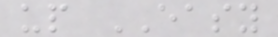up EASY
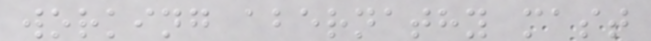working abernathy mast
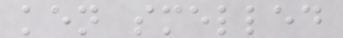ken smelled
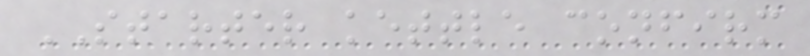STARTER kettle confirm
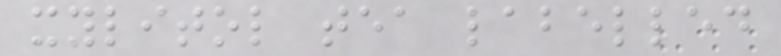xylitol tea labelled
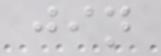jin
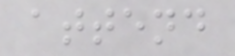attend
